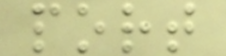port
